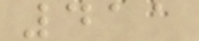411
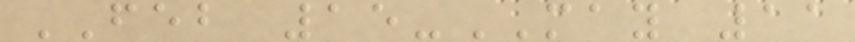FEB 15-MAY 11
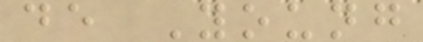de Young
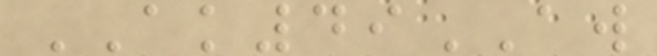AK49AW
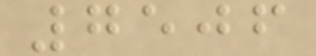7506
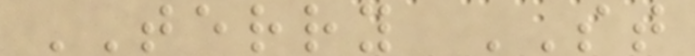TERRY ST
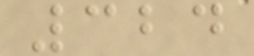324
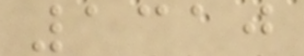1310
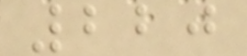220
